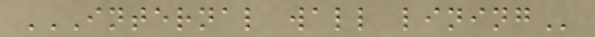INTERNAL WALL LINING
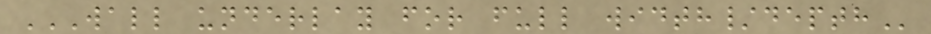WALL UNDERLAY FOR FULL WIDTH/DEPTH
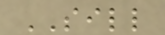SILL
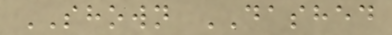SHOWN DASHED
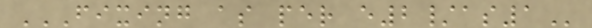FIXING AS PER E2/AS1
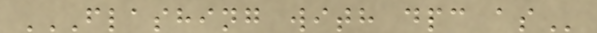FLASHING WITH DPC AS
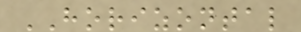HORIZONTAL
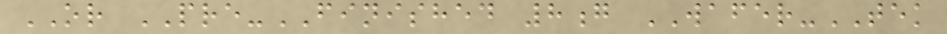OR PRE-FINISHED 8g WAFER-TEK
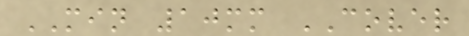MIN 10mm COVER
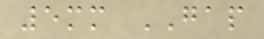5mm GAP
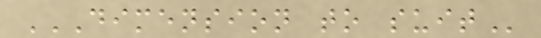DIMENSION TO SUIT
